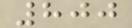800
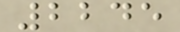2245
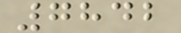7842
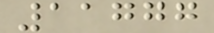11777
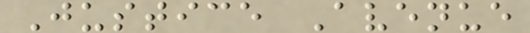Justice Avenue
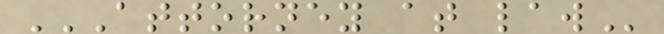ATTORNEY AT LAW
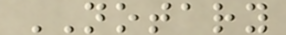NOTARY
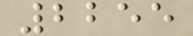2255
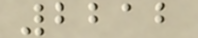2212
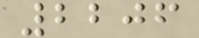2206
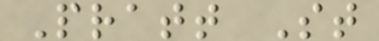Pratt St
